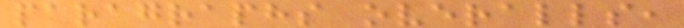paragraphs overalls,
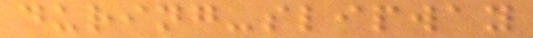during-slipway
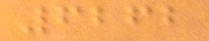6262
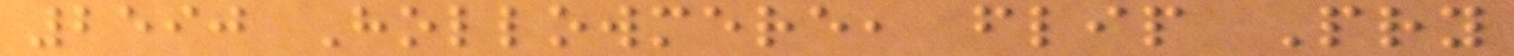2590 Hollowmere, flip Pry
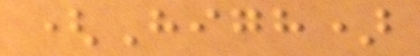(High)
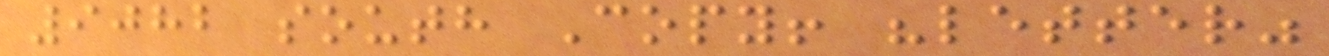9082 south Copy! "letter"
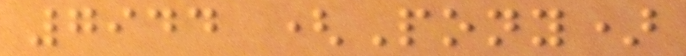7944 (Pony)
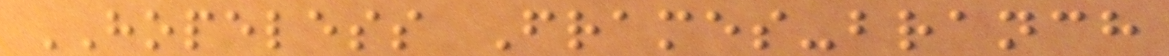HOPELESS Frames-branch
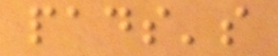pads's
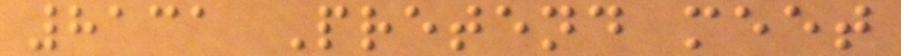8131 Pretend meet
